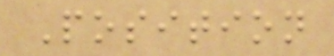Position
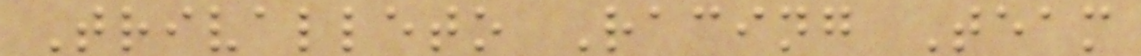Trivalleto Racing Team
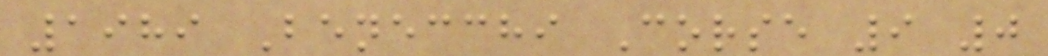1989 Benecchi Corse 9 0
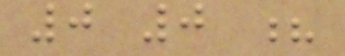0 0 ?
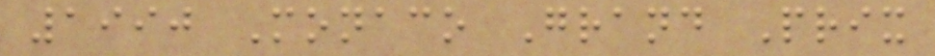1990 Monaco Grand Prix
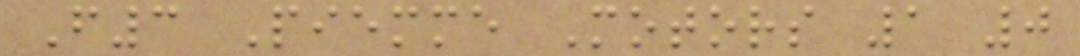F3 Piemme Motors 1 0
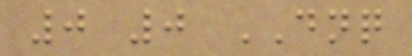0 0 DNQ
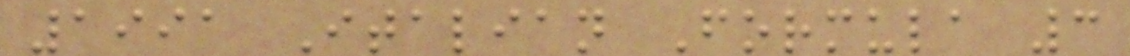1991 Italian Formula 3
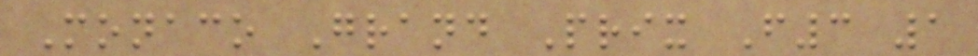Monaco Grand Prix F3 1
